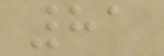81
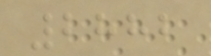2882
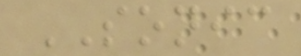SONIC
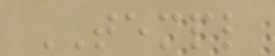TEMPL
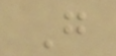G
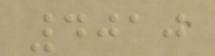4010
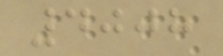4008
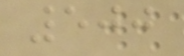500
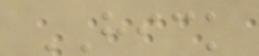HICK
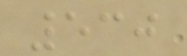530
